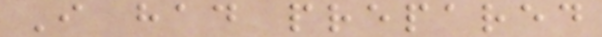I had prepared
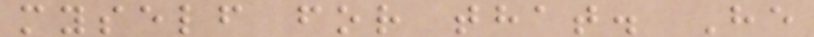myself for that. He
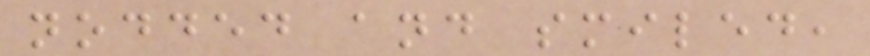nodded and smiled,
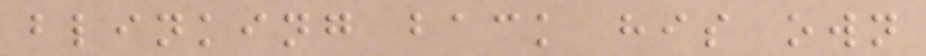blinking back his own
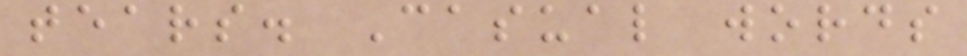tears. Casual words
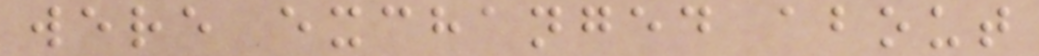were exchanged about
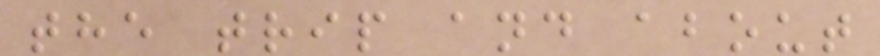the trip and about
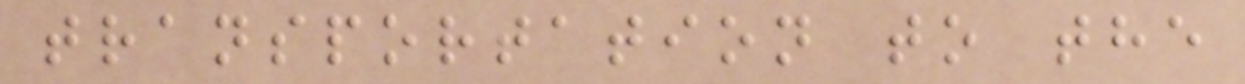transportation to the
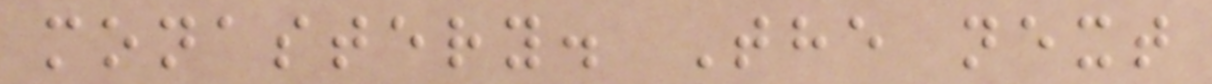monastery. The next
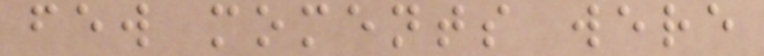few moments were
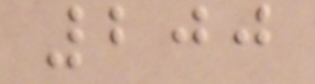200
